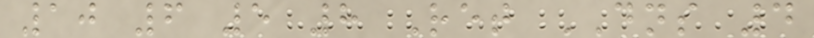10 6 5 8 Ret DNS 4
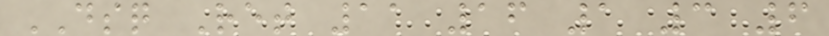DSQ Ret 11 16 1 3 6
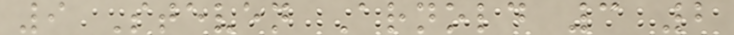9 Steven Arnold 3 2
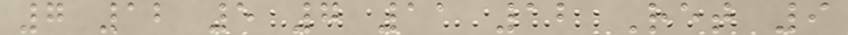7 12 5 7 11 12 Ret 9
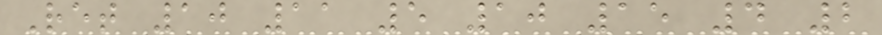Ret 10 11 5 10 15 4 2
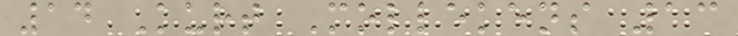14 Kurt Mollekens 13
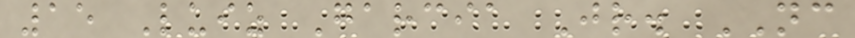15 Luiz Garcia Jr. NC
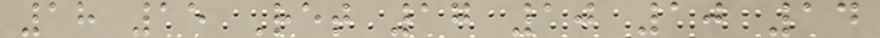18 15 Ret 17 10 10 14
